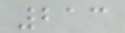213
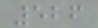526
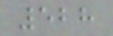528
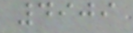4909
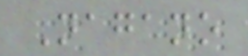Nagano
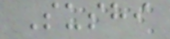Sushi
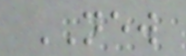NEW
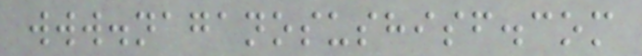www.naganosushisf.com
